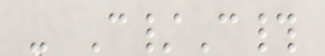- C/C#
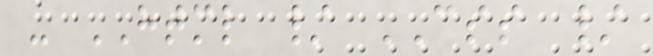- HTML / CSS /
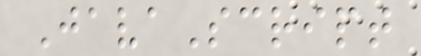JavaScript
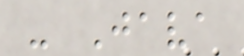- Java
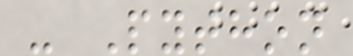- Python
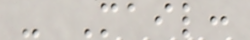- Mail:
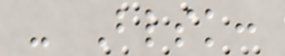- Blsk:
